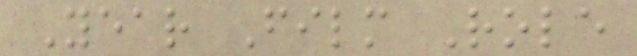Year Film Role
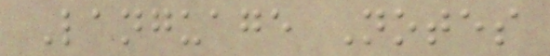Language Notes
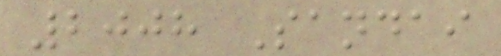2008 Sandai
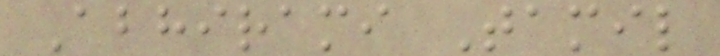Abhirami Tamil
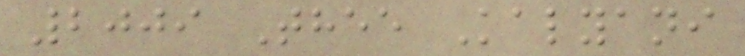2009 Thee Kalyani
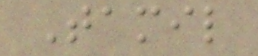Tamil
